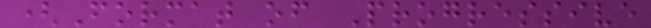(Format of Progressive
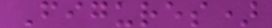Figures)
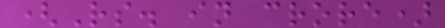(Rs. in crore)
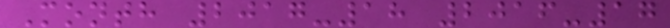Month 2017-18 2016-17
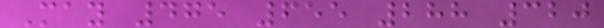May 475 655 288 320
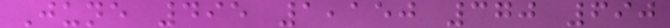June 495 1,150 370 690
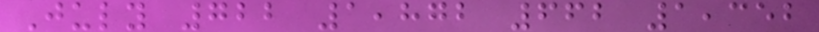July 722 1,872 662 1,352
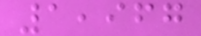1,967
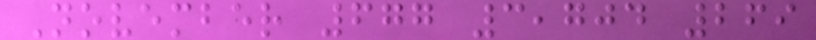November 677 3,704 269
